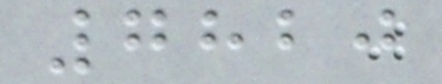7820
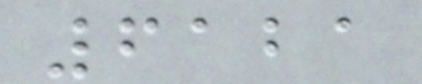6121
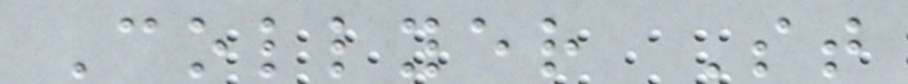Collyer St
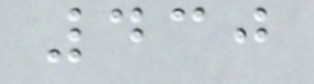430
